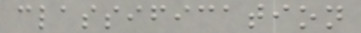classification
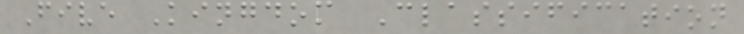Five Kingdom Classification
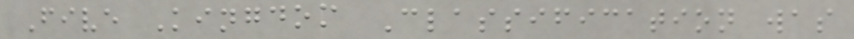Five Kingdom Classification was
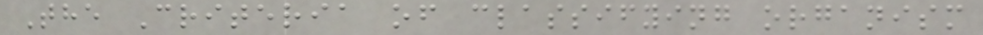The Criteria of classifying organism
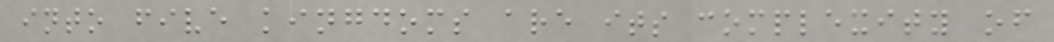into five kingdoms are its complexity of
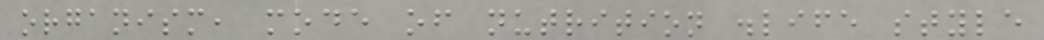organism, mode of nutrition .life style
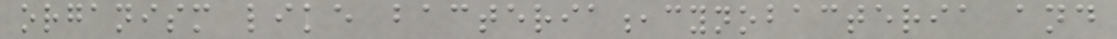organism like bacteria,cynobacteria and
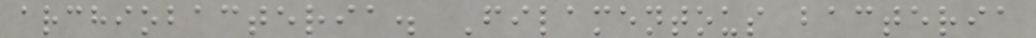archiobacteria. Filamentous bacteria
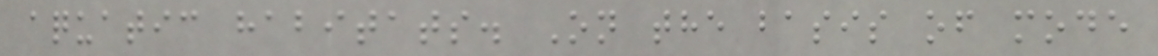aquatic habitats. On the basis of mode
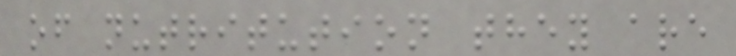of nutritution they are
